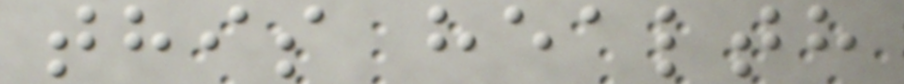this health
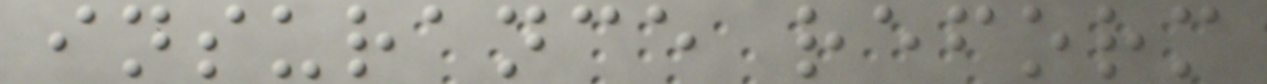insurance reform
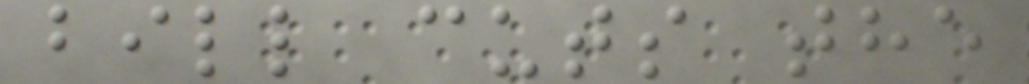bill cuts the
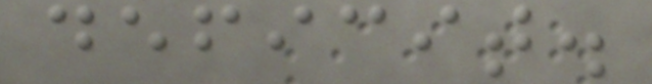deficit.
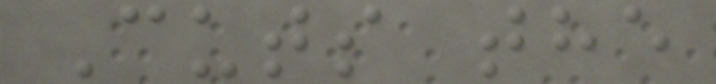Cuts the
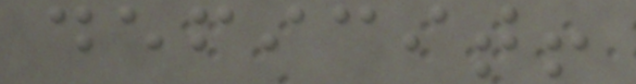deficit!
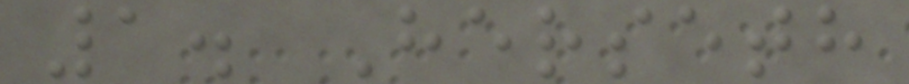1. Herseth
